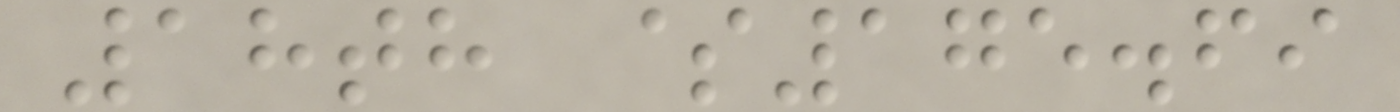18th $175.69
